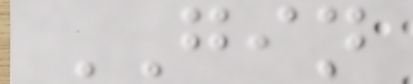GIN
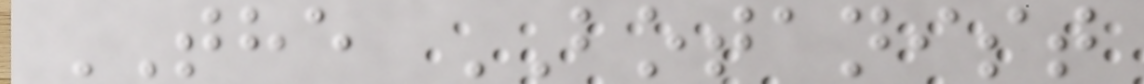THE BOTANIST
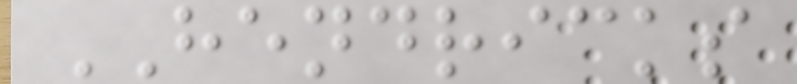HENDRICKS
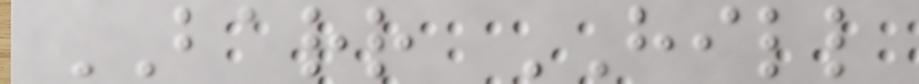BARR HILL
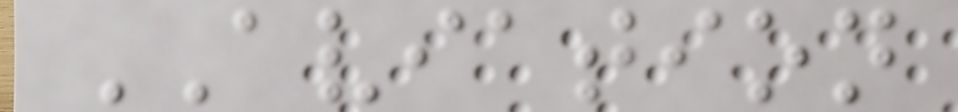AVIATION
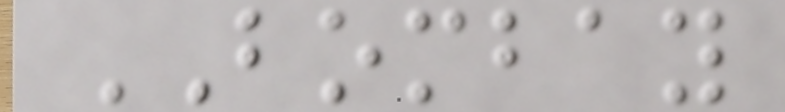BOMBAY
